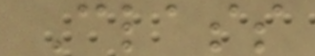Class
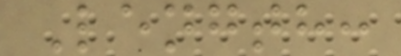Length:
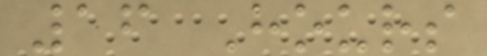16 Hours
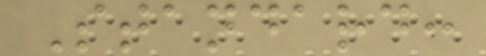Standard:
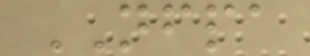NFPA
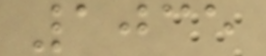1035
